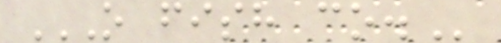O FISH CO.
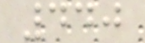440
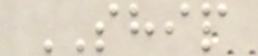SHIP
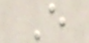E
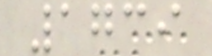1739
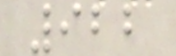922
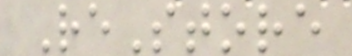ReStore
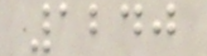1240
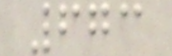673
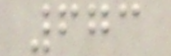673
